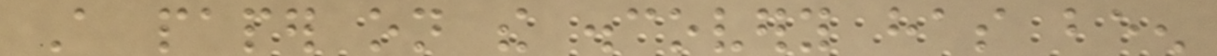A paper on the discovery has been
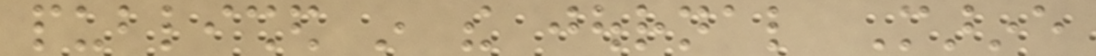published in the journal Marine
